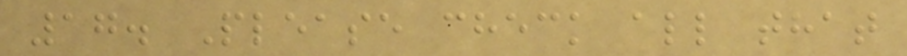17. Please check all that
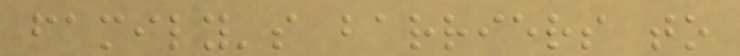family's barriers to
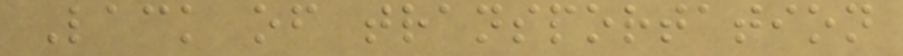Lack of transportation
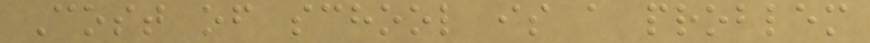Cost of school is a problem
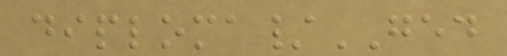diploma/GED
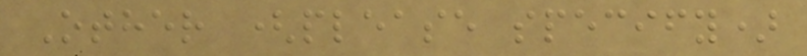Other (please specify)
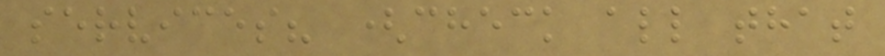services? (check all that
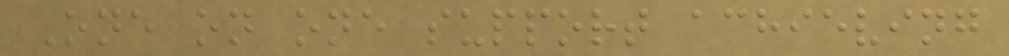One on one support achieving
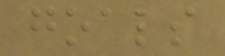goals
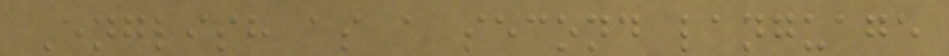English as a second language
